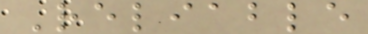Reliable
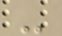-
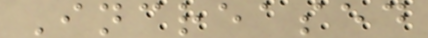Increased
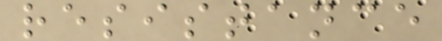resistance
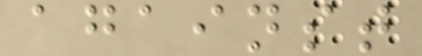against
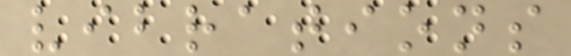vibrations
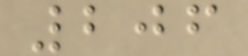206
